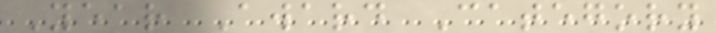Year Award Category
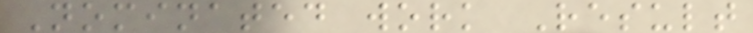Nominated work Result
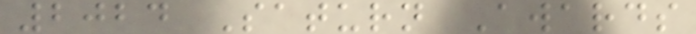2024 Saturn Awards
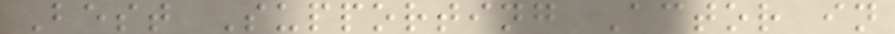Best Supporting Actor in
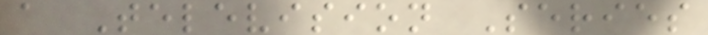a Television Series
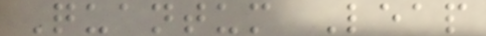Quantum Leap
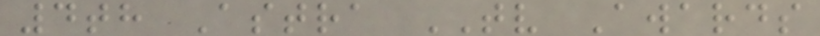4th Astra TV Awards
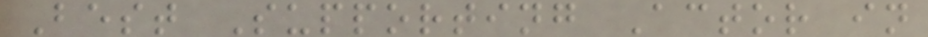Best Supporting Actor in
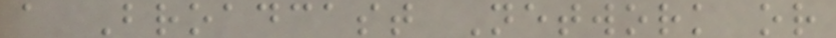a Broadcast Network or
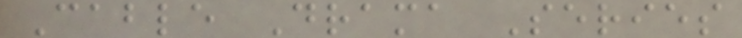Cable Drama Series
